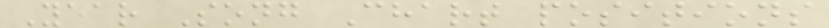Year Song Chart positions
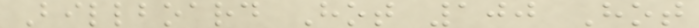Billboard Hot 100 Hot
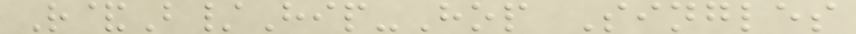R&B/Hip-Hop Singles
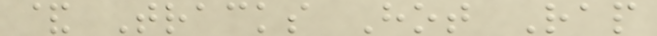& Tracks Hot Rap
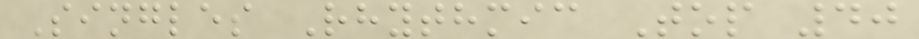Singles Rhythmic Top 40
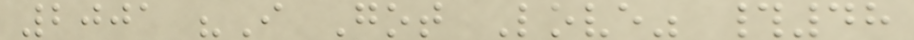2001 "I Got Love" #48
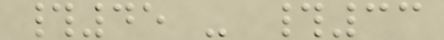#45 - #33
